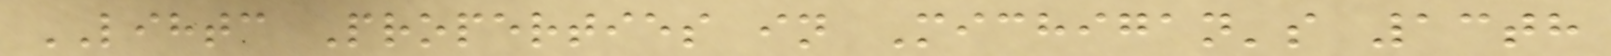LIHTC Properties in Michigan's 13th
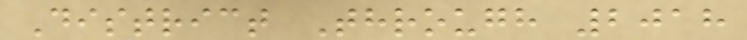District Through 2018
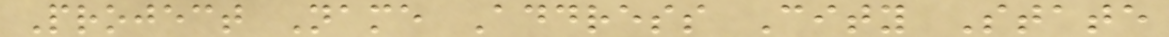Project Name Address City State
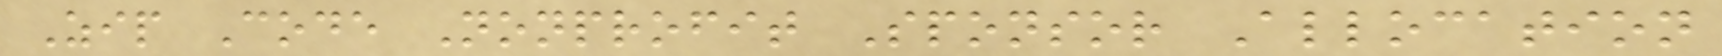Zip Code Nonprofit Sponsor Allocation
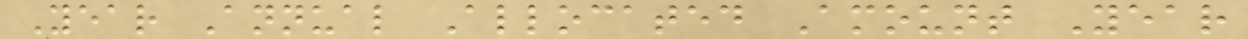Year Annual Allocated Amount Year
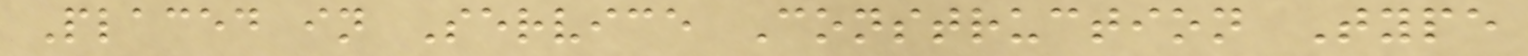Placed in Service Construction Type
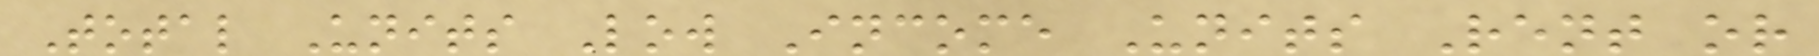Total Units Low Income Units Rent or
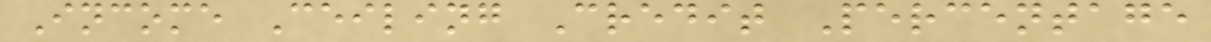Income Ceiling Credit Percentage
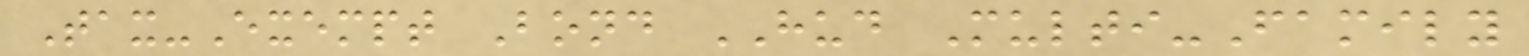Tax-Exempt Bond HUD Multi-Family
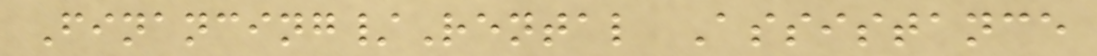Financing/Rental Assistance
